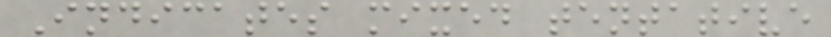Indicates mixed tentative
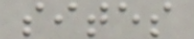sites
